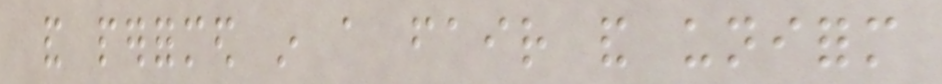and performed in a fair and uniform
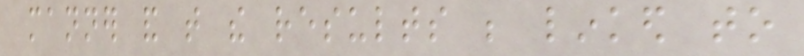manner and that the results be linked to
